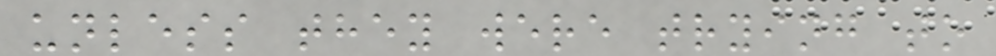unless they were trying to
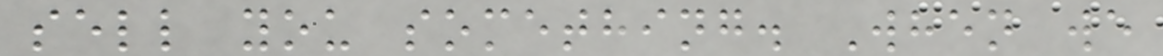sell you something. When we
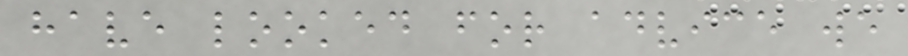have looked for advice we
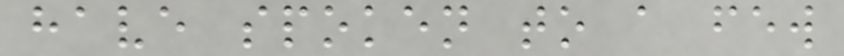have spoken to a few
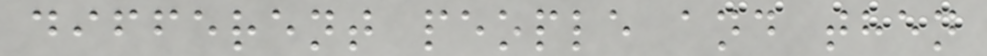different people and then
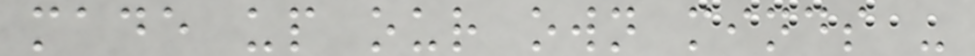made up our own minds -
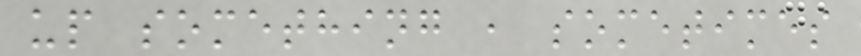up something , sometimes
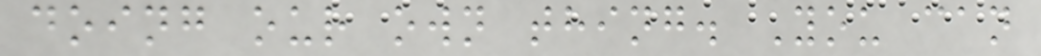doing our own thing. You can
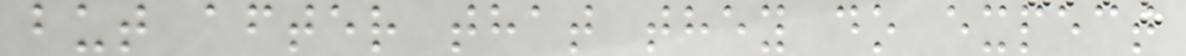but after that they do expect
